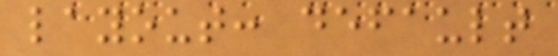layout: default
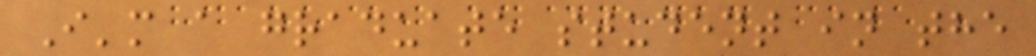I'm a graduate student in the
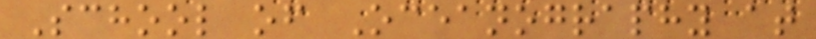School of Oceanography at
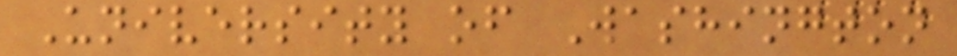University of Washington
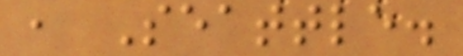, Seattle.
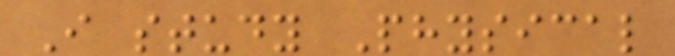I study Physical
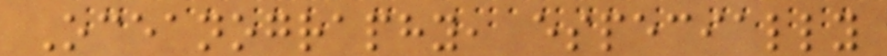Oceanography, especially
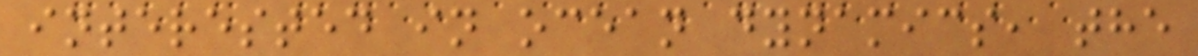interested in ocean dynamics, the
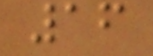16
